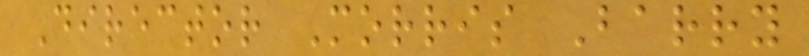Director Morris Barry
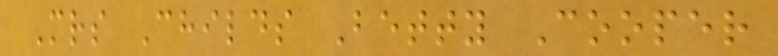Mrs Childs Betty Cooper
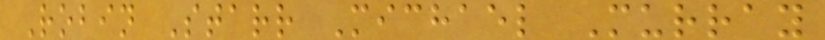Robin Starr Michael Murray
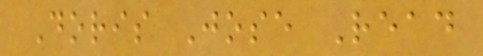Doris Jose Read
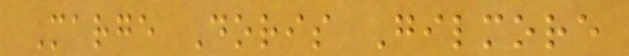Marge Doris Gilmore
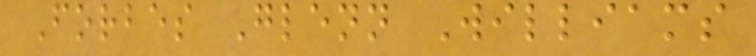Forbes Glenn Williams
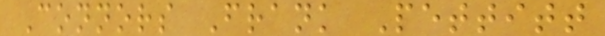Connors Frank Pettitt
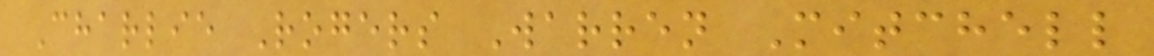Charlie Rogers Warren Mitchell
